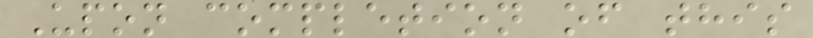Upon completion of this
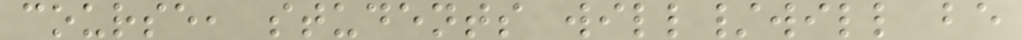course, students will/will be
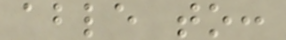able to:
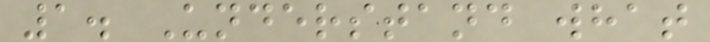1. Understand what
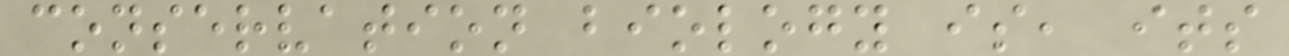conservation biology is, its
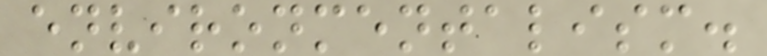environmentalism.
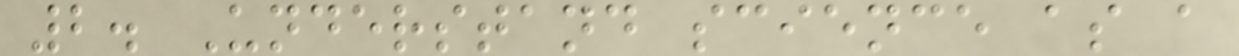2. Understand science as a
